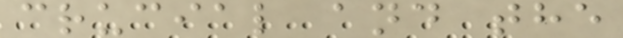crucial and the
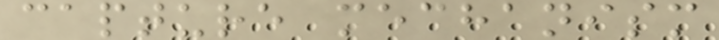capture mechanism
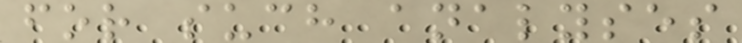for such analyses
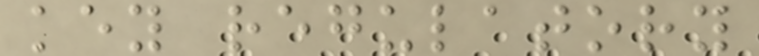key regulatory
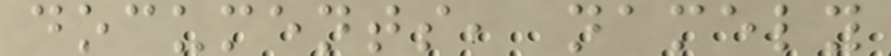documents, namely
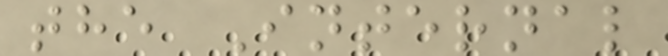the Internal
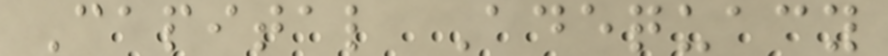Capital Adequacy
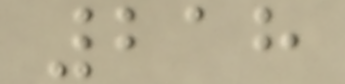218
